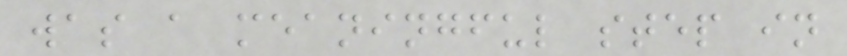was a meaningful step in
